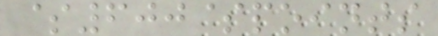$600$points
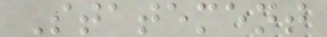Statement
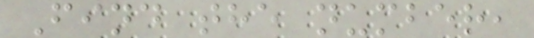Find the number,
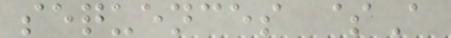sequences $A
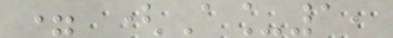= (A_1,
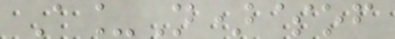A_N)$of
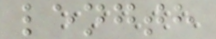length
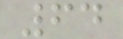64
